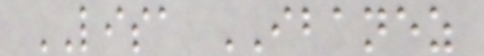LISA IBANEZ
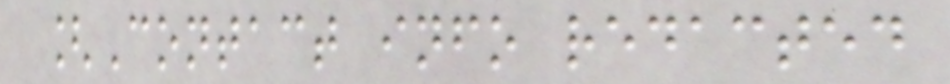[Contact info redacted
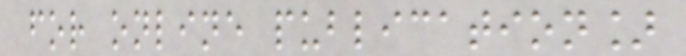for online publication]
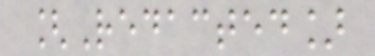[Redacted]
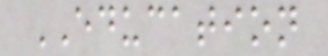EDUCATION
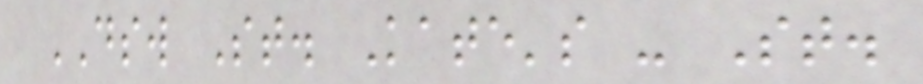DSW St. Kate's - St.
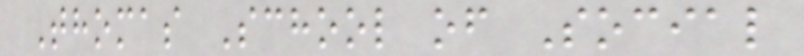Thomas School of Social
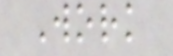Work
